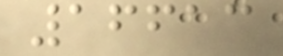16613
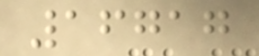16717
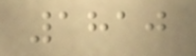1810
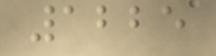1225
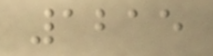1215
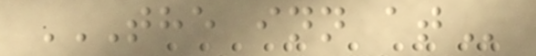THE INN AT
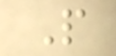P
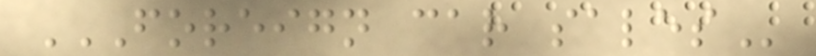FOREIGN CAR SALES
